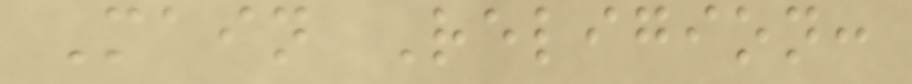Main Religion:
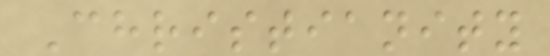Christianity
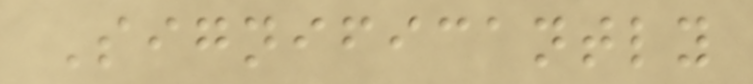Significantly
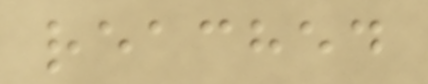reached
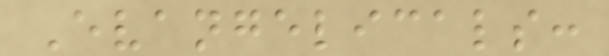Evangelicals:
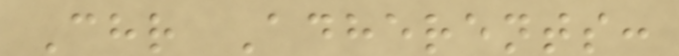Chr Adherents:
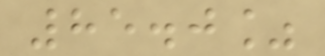85.0%
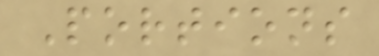Portions
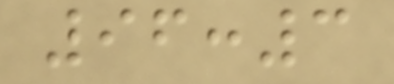96:3
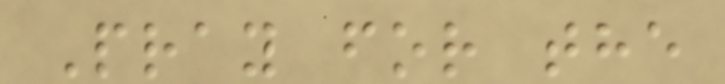Pray for the
